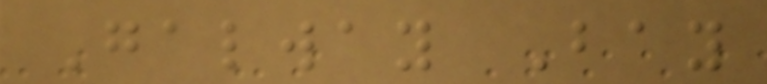Galway Bay
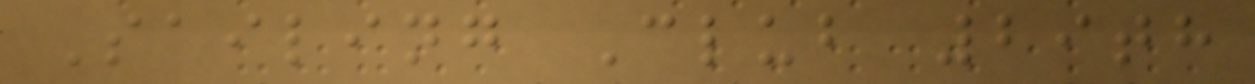Sailing Club 29th
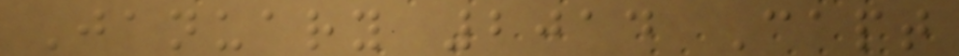January 2014 Capt
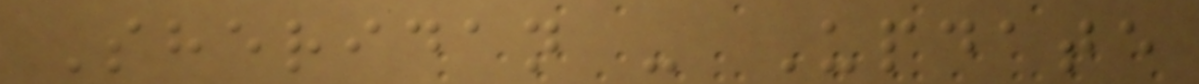Sheridan - Update
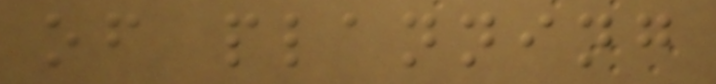of planning
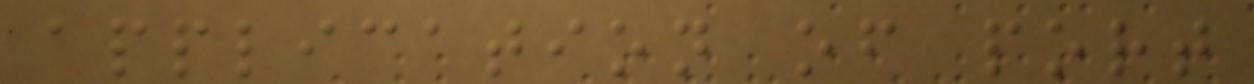application of port
